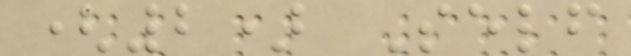(2) Self
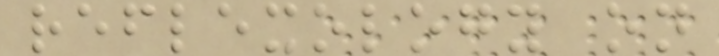reflexology on
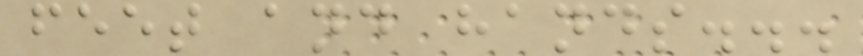feet and hands...
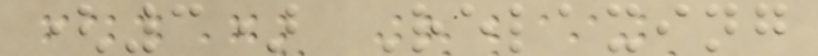(3) Relaxing
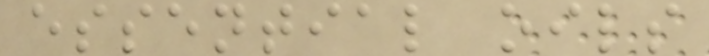essential oils
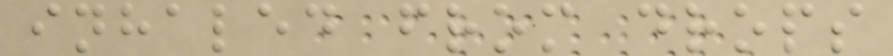inhaled from drops
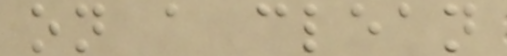on a clean
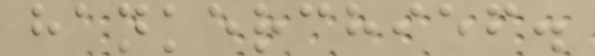hankerchief.
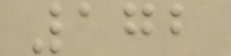172
